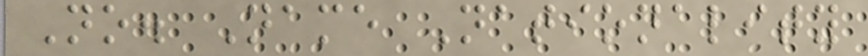No. Name Nationality
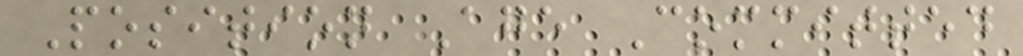Position Age Committed
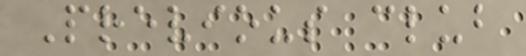Previous club
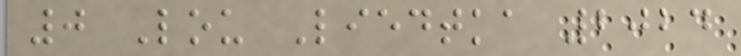0 Lou Liedtka 2024
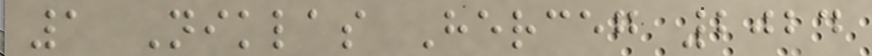1 Niklas Herceg 2024
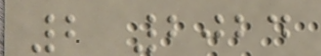2 2024
